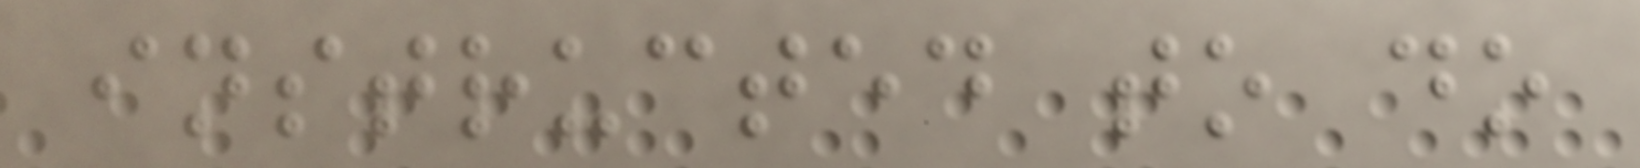instructed to do
